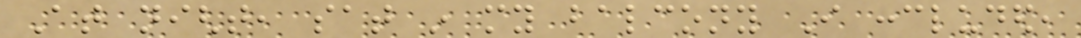At night, sat in my balcony I concluded,
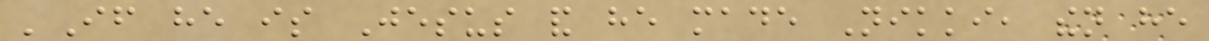'If he is Jesus and he made Nikki, then he
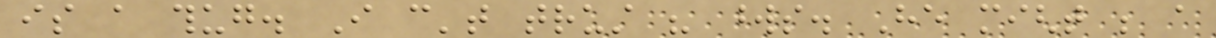is a thug. I can't trust his words. He might be a
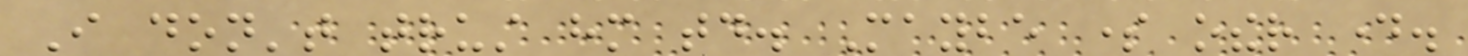I don't trust him today. Maybe some other day.
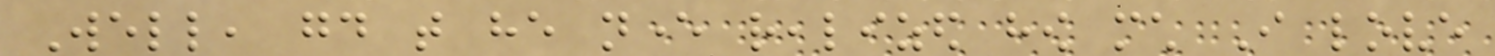Well, good that he never realized how much I love
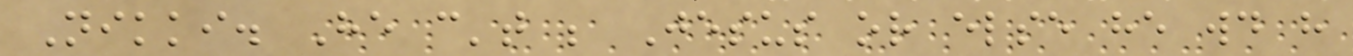Nikki. He can't be Jesus or else he would have
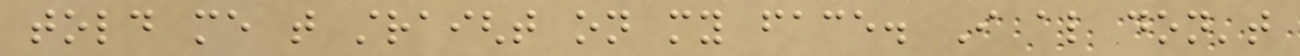told me that straight on my face. I also don't
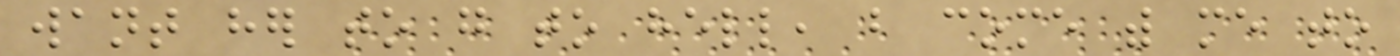want her to go to hell, but come with me to
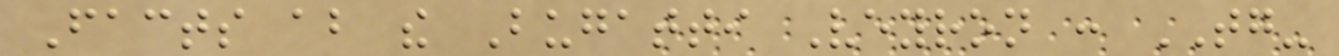Facts about the Bugatti Veyron : TG-
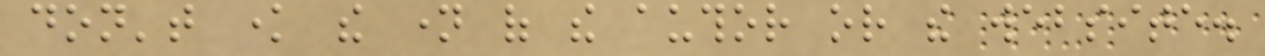don't know the name of the author or the website.
